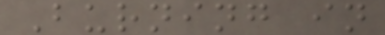Burning in
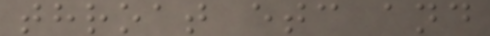throat etc and
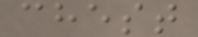chest
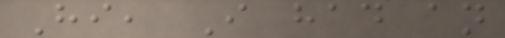Hi, I had an
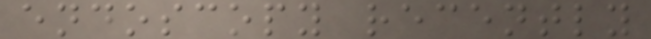endoscopy recently
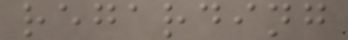regarding
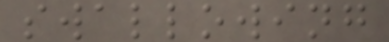swallowing
